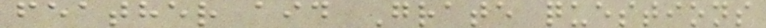feather aid Grate questions
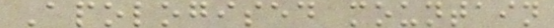Apologised mountain
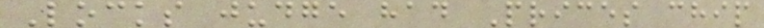Locks judge had Prices chip
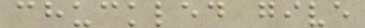chuckled give
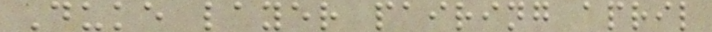Duke layer pairing april
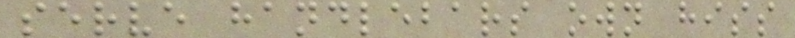serve handlebars own hiss
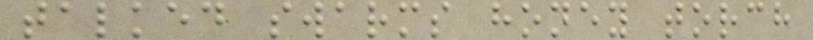talked swarms honey torch
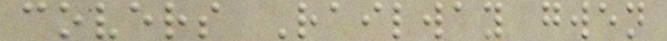covers Railway gwen
